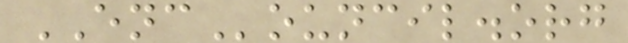ENCouncil.org
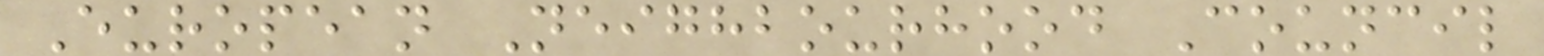European Neighbourhood Council
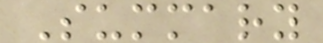Summary
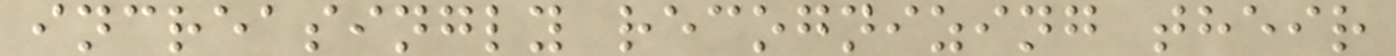increasingly recognizing their
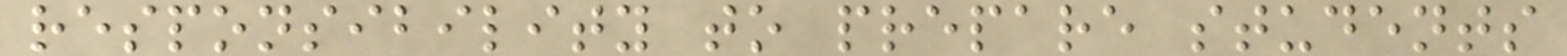responsibility to prepare students
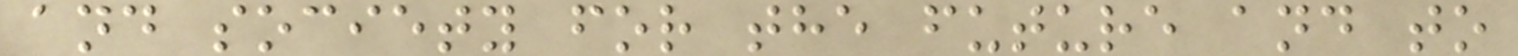and society for the future and to
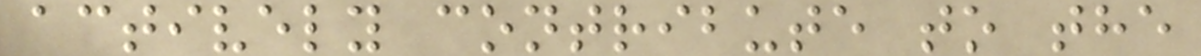actively contribute to the
